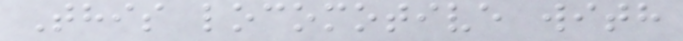This locomotive with
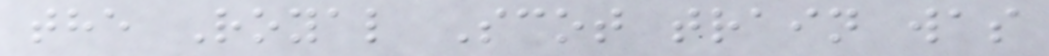the Royal Scot train was
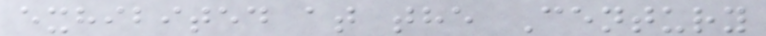exhibited at the Century
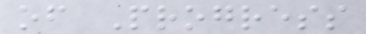of Progress
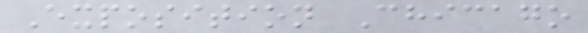Exposition Chicago
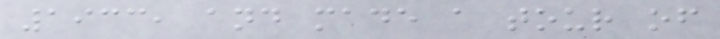1933, and made a tour of
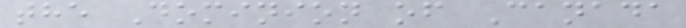the Dominion of Canada
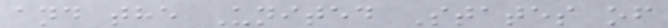and the United States of
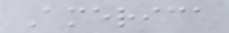America
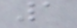1
